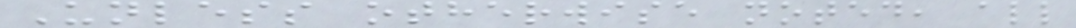Unless otherwise noted, all
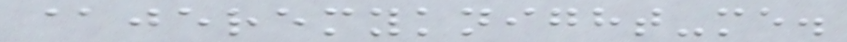@jeremyknight-me.
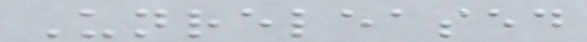Unreleased
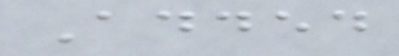Added
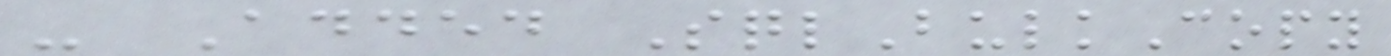- Added SqlBulkCopy
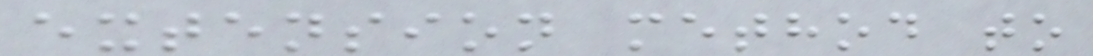extension method to
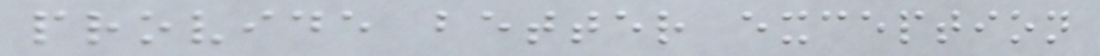provide better exception
